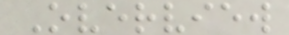Overview
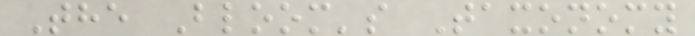The Bloom's Taxonomy
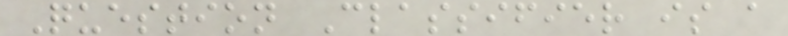Question Classifier is a
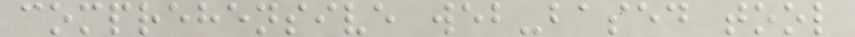comprehensive web-based tool
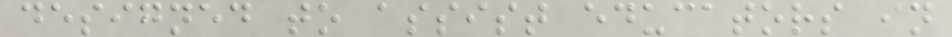designed to assist educators in
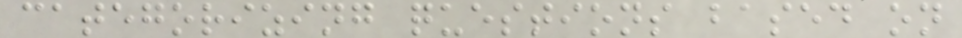categorizing questions based on
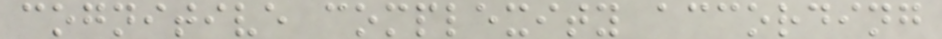cognitive complexity according
